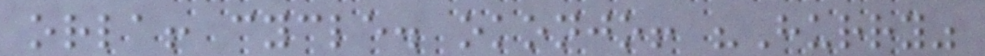orla! cycle. okonjo! "Hurry"
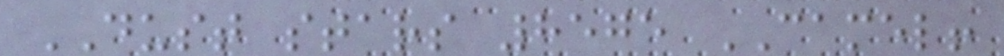DUST stars 8575 CAMEL!
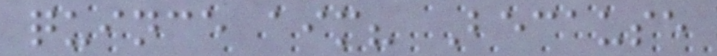quince aim? Because
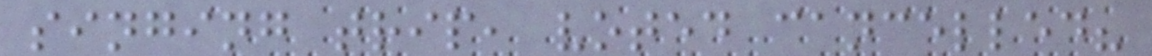singing trip, voted cancelled?
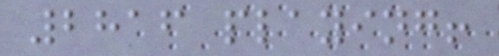2816 playing!
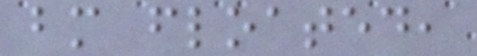bm floated,
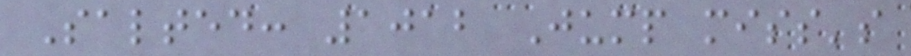Salted: 1012 Jump miss's
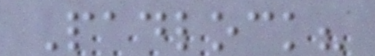Padlock?
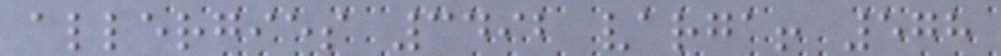allergies 3492 varga! 578
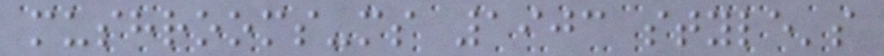mushrooms-ms 1903 style's
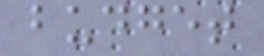budget
